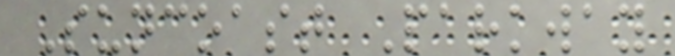Suncoast Parkway
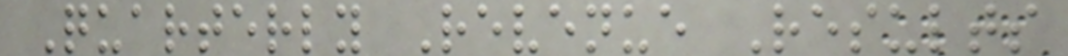Quarterly Revenue Results
